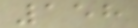158
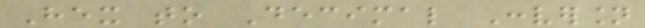Hex to Decimal Conversion
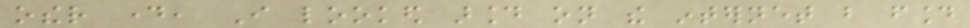other day, I looked around on the internet but found
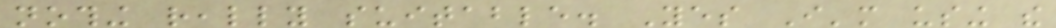nothing really suitable. Yes I'm using the
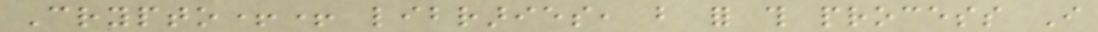Crypto++ libraries, but for this process I
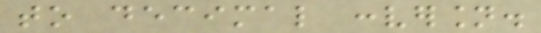to decimal conversion.
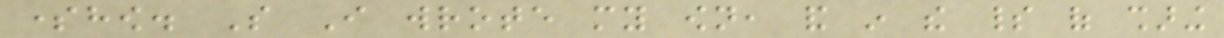somehow. So I wrote my own, and in the spirit of sharing
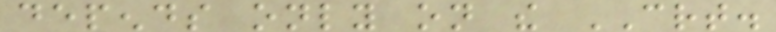depends only on the CRT.
